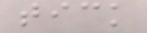tick
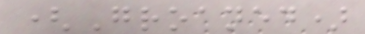(Groaned)
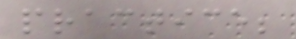practice;
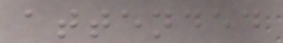attended
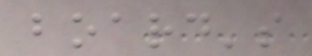board's
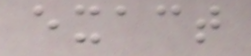exact
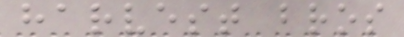harvest bros
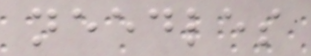needles
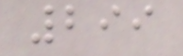299
